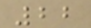22
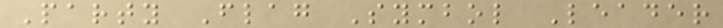Party Flag Symbol Leader
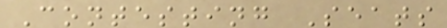Contesting Seats
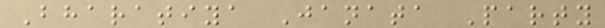Bharatiya Janata Party
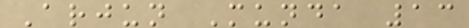Arjun Munda 13
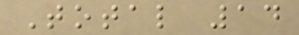Total 14
